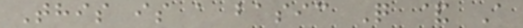This is a basic Q & A
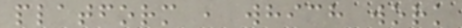platform , which work
